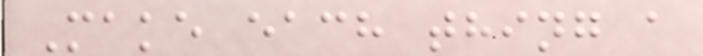Make each thing a
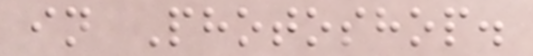in Photoshop.
